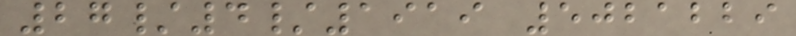27/4/1919 5021229
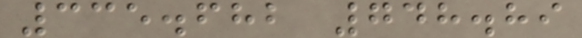335.682 748.89
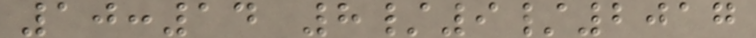10:14 8/9/2017
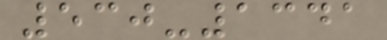530-1341
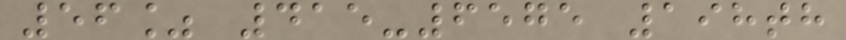56% 415-6575 198th
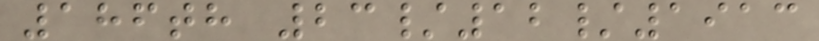186th 23/12/1913
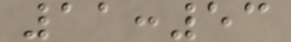11:53
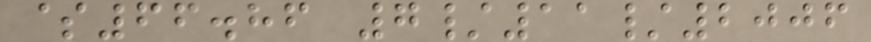$66.86 7/11/2006
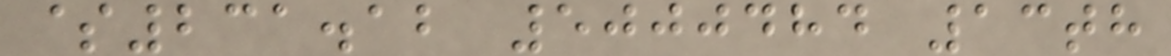$231.12 5000484 13th
